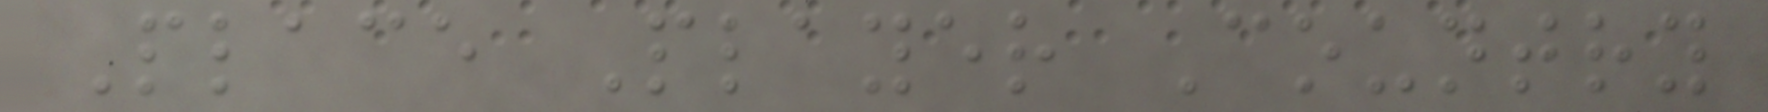Place Player Country
